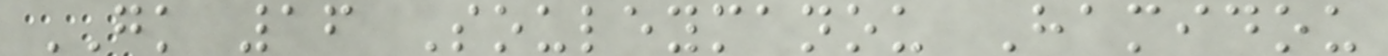GK 16 Souleymanou Hamidou
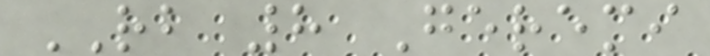RB 8 Geremi
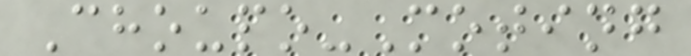Choupo-Moting
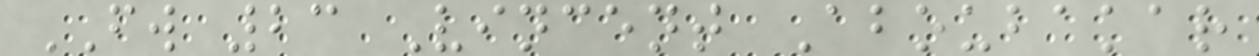FW 23 Vincent Aboubakar
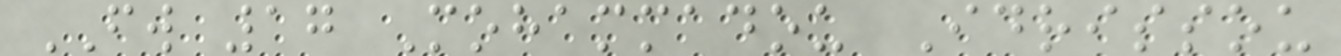FW 17 Mohammadou Idrissou
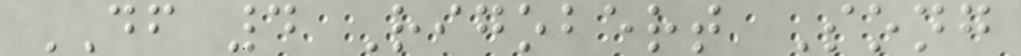DF 4 Rigobert Song
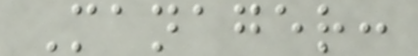Manager:
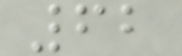62
